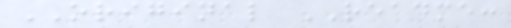ORIGINAL README:
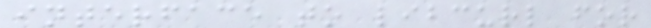interface to libcurl for
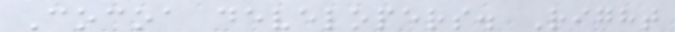Cocoa developers. Right
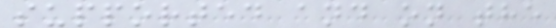supported and on the
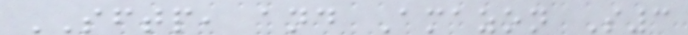SFTP, and Amazon S3
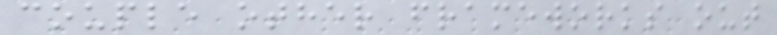couple other frameworks out
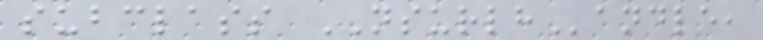subclass NSURLHandle,
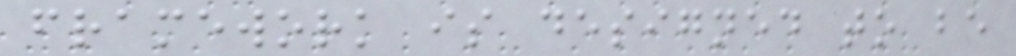framework is designed to be
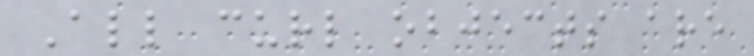All curl objects are
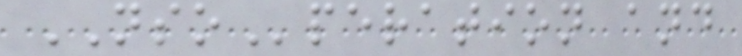NSOperation and
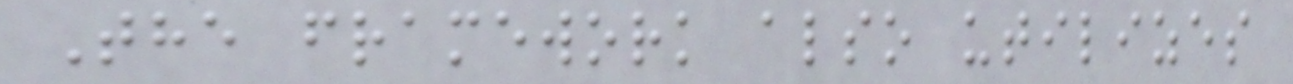The framework also utilizes
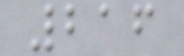216
